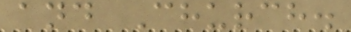and Church.
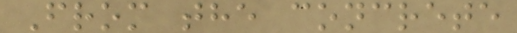From the concrete
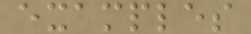examples
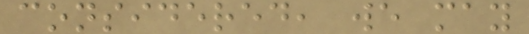considered, we may
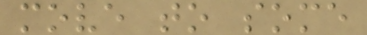move to some
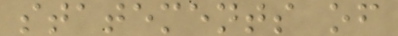statements of
